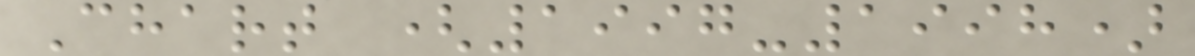Chart (1997-1998)
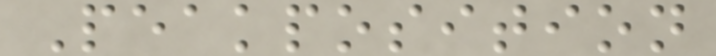Peakposition
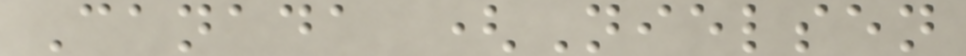Canada (Nielsen
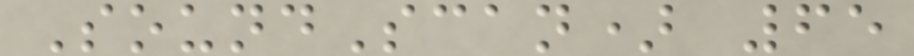SoundScan) 65
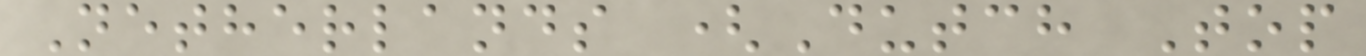Netherlands (Dutch Top
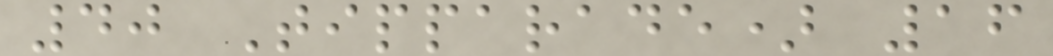40 Tipparade) 16
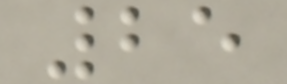25
